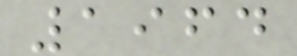1964
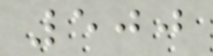500
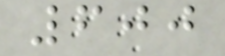600
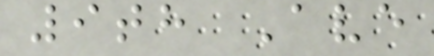9th Ave
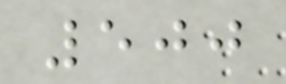500
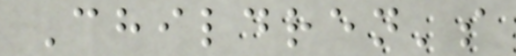Children's
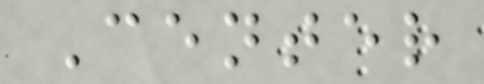Center
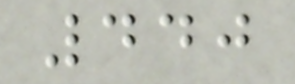440
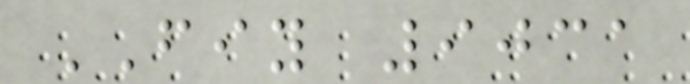FIY 9031
